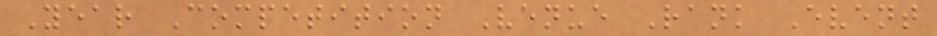Year Competition Venue Rank Event
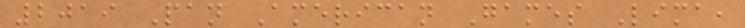2019 Pan American Games Lima,
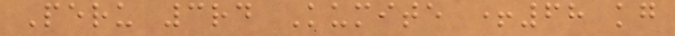Peru 3rd Kumite +68 kg
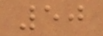50
